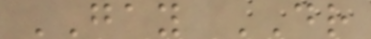GAY DR
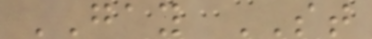GAY ST
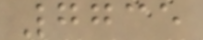7735
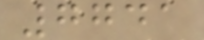7741
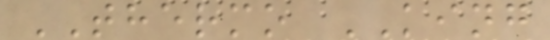THERMO KING
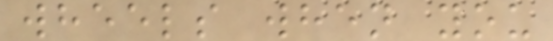wheels when you
